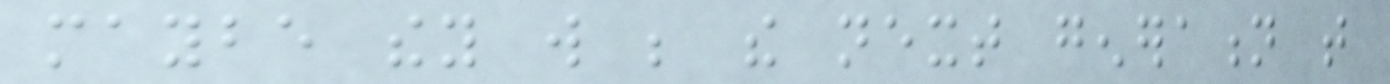maybe they will be the next generation that
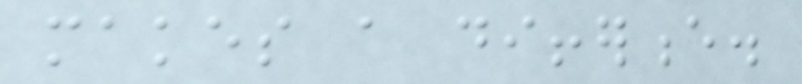makes a difference.
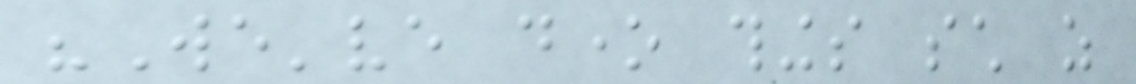"We've done things such as
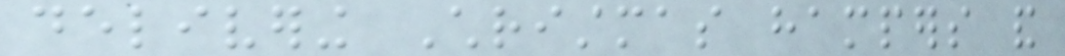delivering Christmas hampers and
